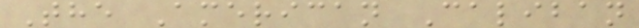The American Caliban
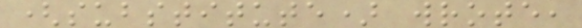(substitute) wrote,
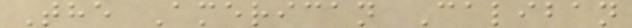The American Caliban
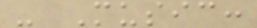- Music:
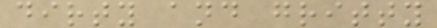dirty and gritty
